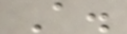A.
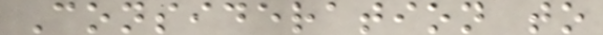Consideration to
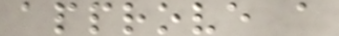approve a
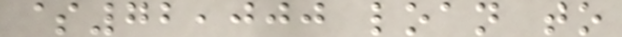$72,000 loan to
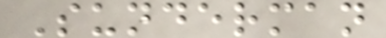Sunderman
